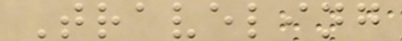Traveling
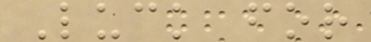Luck for
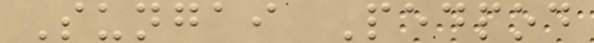Sungai Pedpod
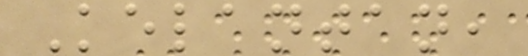Kelantan,
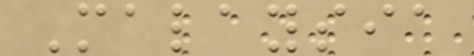Malaysia
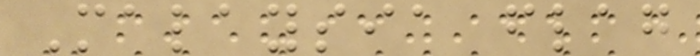Malaysia flag
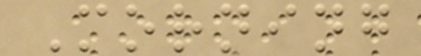Morning
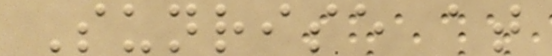Sunrise at
